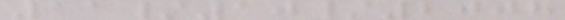11/10/2008
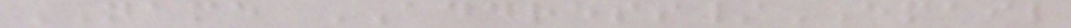NAME ADDRESS/EMAIL
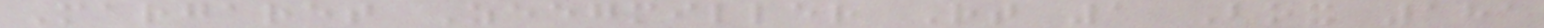Margaret Zeegmiller Rt 1 Box 181
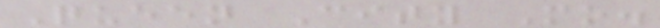Queen City Mo.
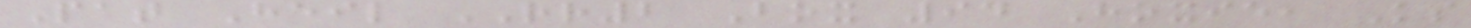Pat Heil RR2 Box 94 Hoxie, Ks
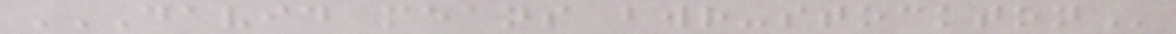DAVID MEANS BWR-STOCKTON
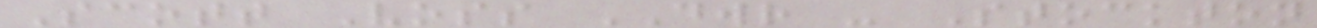Scott Voss DWR - Stockton
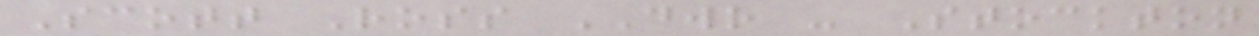Scott Ross DWR - Stockton
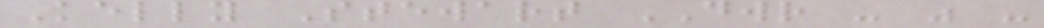Kelly Stewart DWR - " -
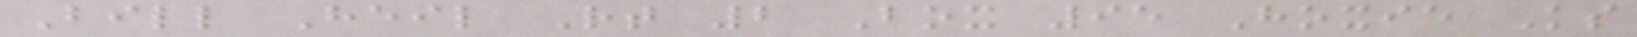Bill Heil Rt 2 Box 95 Hoxie Ks
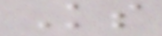Ks
